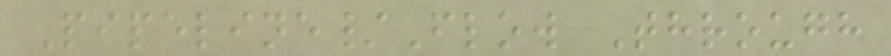Pipeline/Flow Through
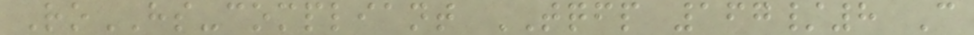RoHS-compliant TQFP 167/8 C
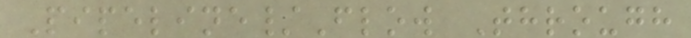Pipeline/Flow Through
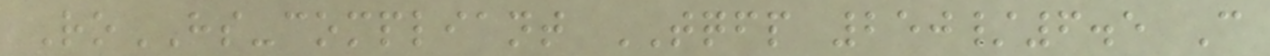RoHS-compliant TQFP 250/6.5 C
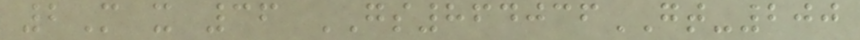2M x 36 GS864036GT-200
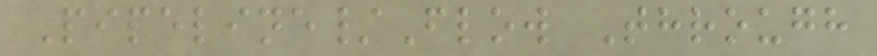Pipeline/Flow Through
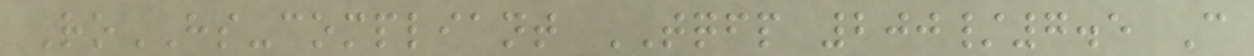RoHS-compliant TQFP 200/7.5 C
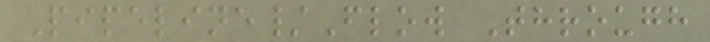Pipeline/Flow Through
